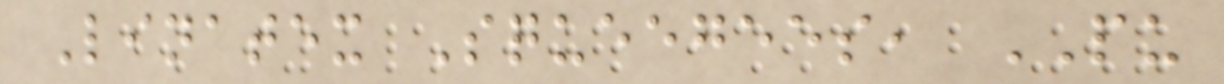Linatex Squeegees, PU
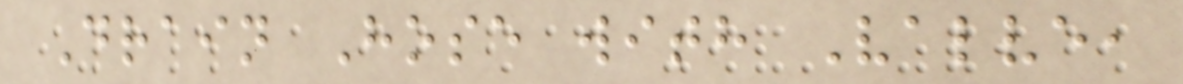Drain Hose with Valve,
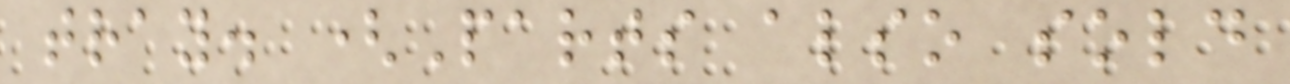tray. (Parts also sold
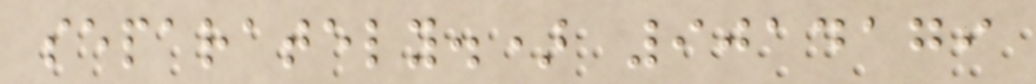separately.) 9014179
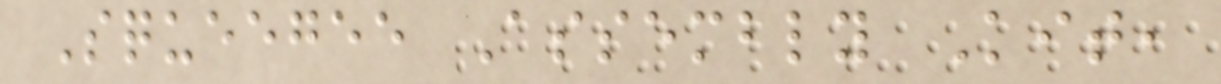Squeegee Assembly Kit,
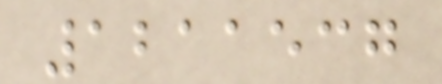1211537
